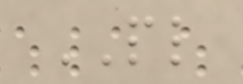PL
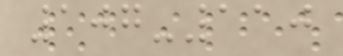107-110
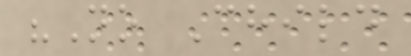"No Child
